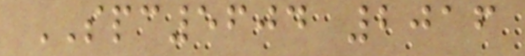SPC5604 2016
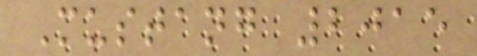Mustang 2015
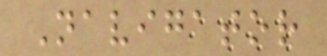Navigator
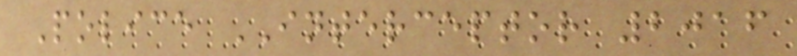Police INTERCEPTOR 2016
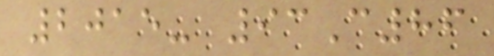2015- 93C86
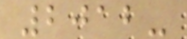2012-
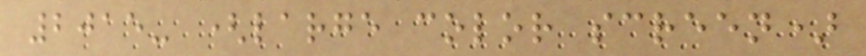2015- (large color screen)
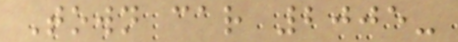Town car 2005-
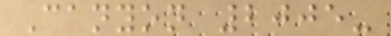Canyon 2005-
